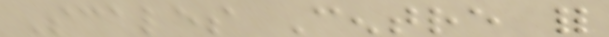Scales Centre for
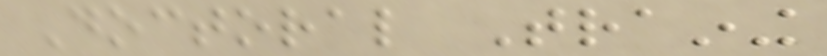Doctoral Training
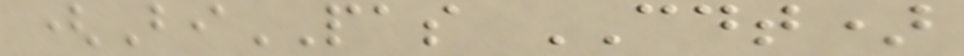(BiPAS CDT)
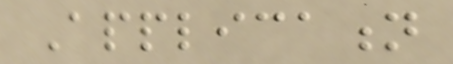Application
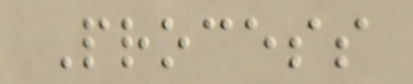Process
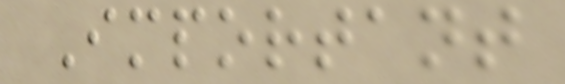Important
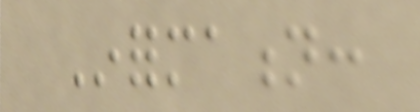Information:
